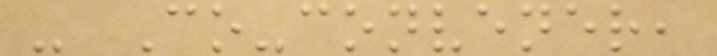- Co-convener,
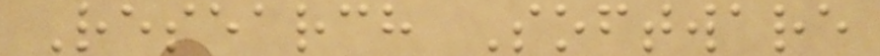Research Software
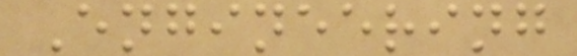Engineering
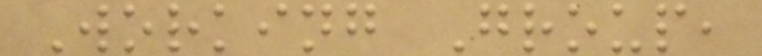Working Group,
